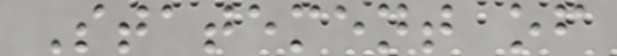Statement of
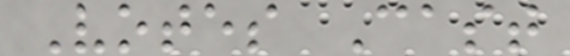Votes Cast
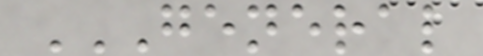GENERAL
